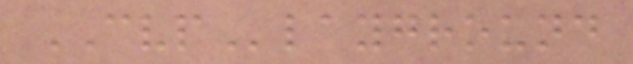CVPlayground
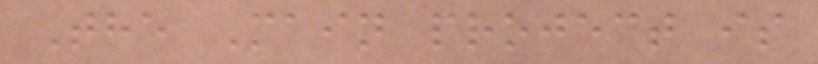The Main project is
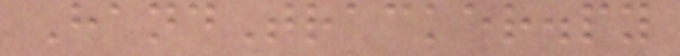HandTracker.py
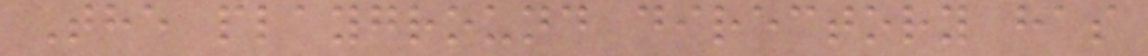The playground directory has
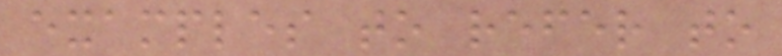examples to refer to
